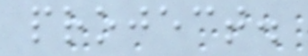project.
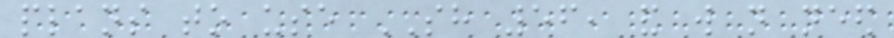plans to use SH 56, and will not need
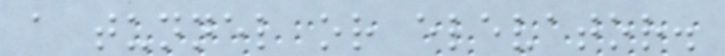a tunnel or elevator.
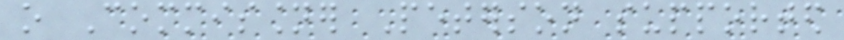o Commissioner Peterson supported
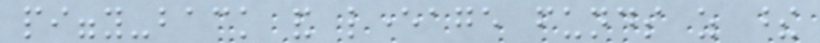piggy-back and leverage funds as these
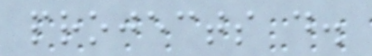projects do.
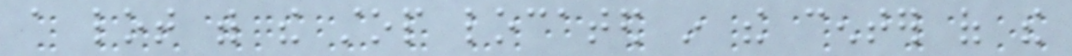a lot with the stop located in the center of the
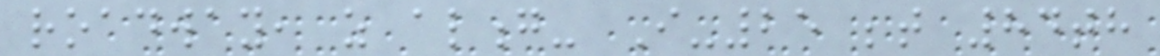roadway, as along- I-25 between 84th
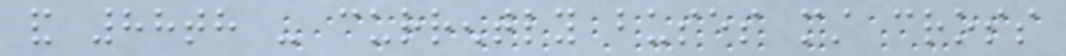and 88th - currently buses must cross
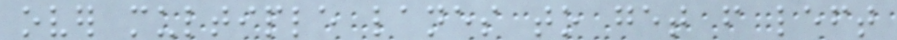over multiple lanes to get from left
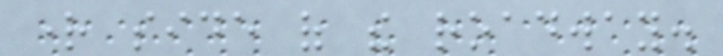right side of the roadway.
